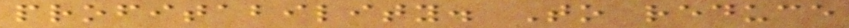profitability. To reduce
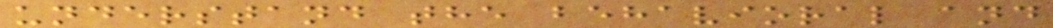understand the behavioral and
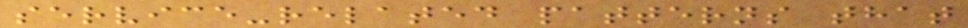service-related patterns that
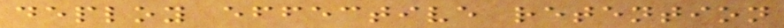deploy effective retention
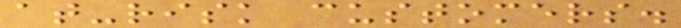at-risk customers.
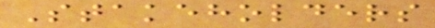Stakeholders
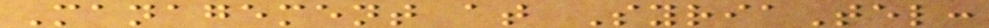Management at SyriaTel:
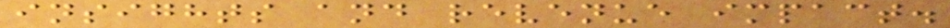insights and revenue impact.
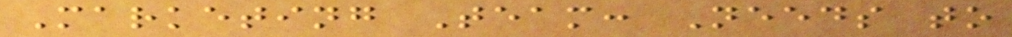Marketing Team: Needs to
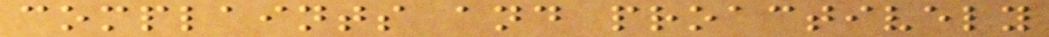complaints and proactively
